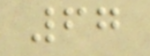67
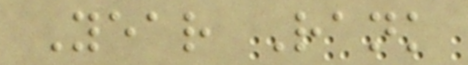Year Rank
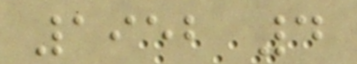1952 4
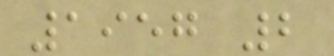1957 2
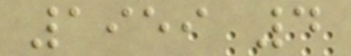1959 4
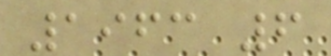1963 6
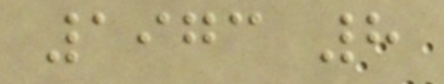1973 8
